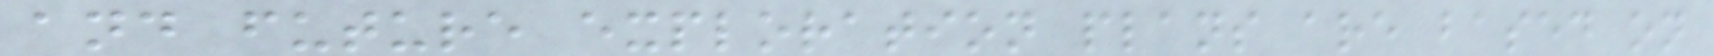and future exploration plans are based on
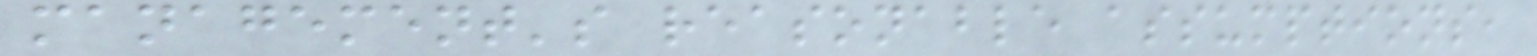management's reasonable assumptions,
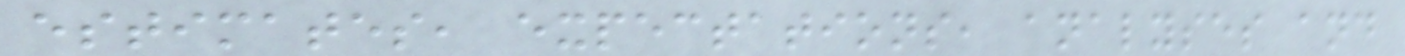estimates, expectations, analyses and
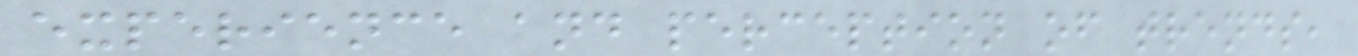experience and perception of trends,
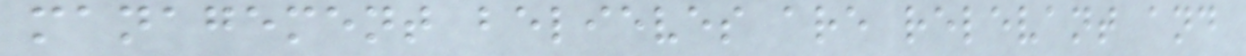management believes are relevant and
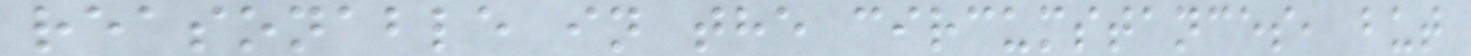reasonable in the circumstances, but
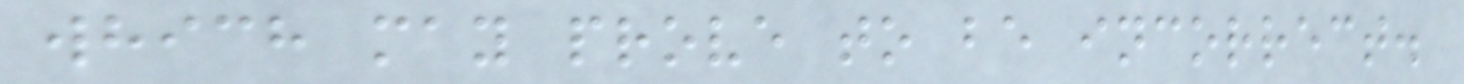which may prove to be incorrect.
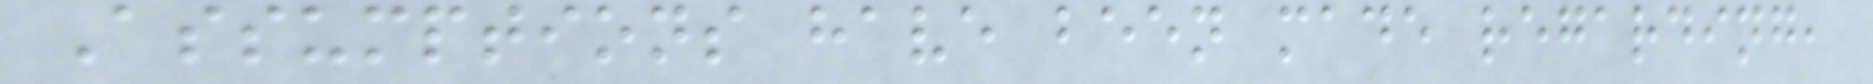Assumptions have been made regarding,
